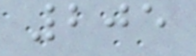205
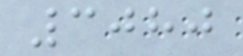3080
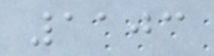1103
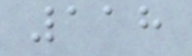118
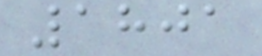1801
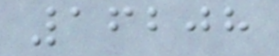16208
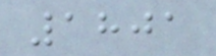1801
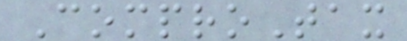ComproTax
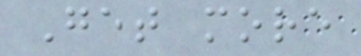Get more
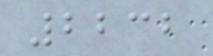2232
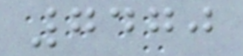7470
